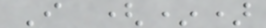I (*)
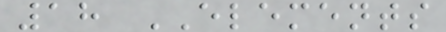18 ELEMENTS
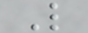L
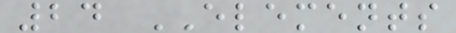24 ELEMENTS
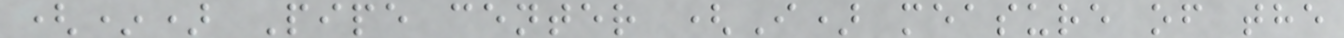(*) Pipe center (I) measure of the
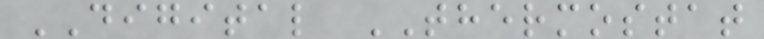DIGITAL THERMOSTAT
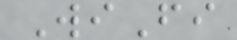WiFi
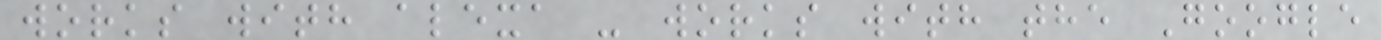works with alexa - works with the Google
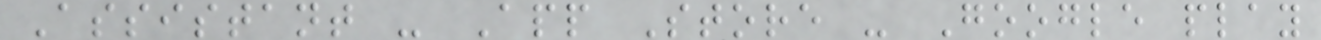Assistant - App Store - Google play
